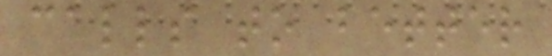calls to better
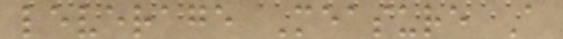leverage Measure A
